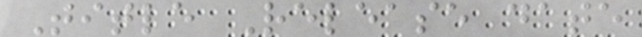Title Release date
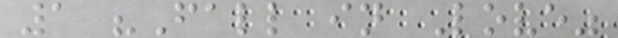1 "Fall in Love"
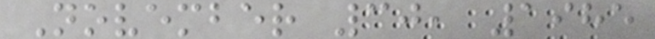November 30, 1985
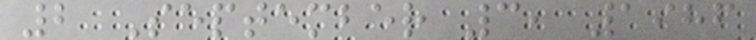2 September 3, 1986
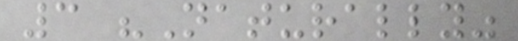3 "Naturally"
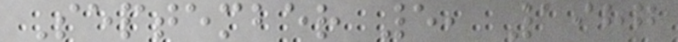September 5, 1987
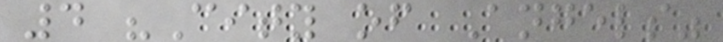4 "City of Angels"
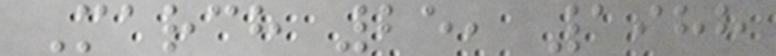March 25, 1988
